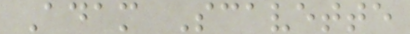Adam Scavette
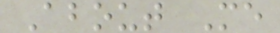About Me
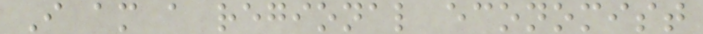I am a regional economist
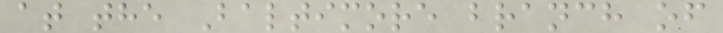at the Baltimore branch of
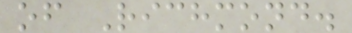of Richmond.
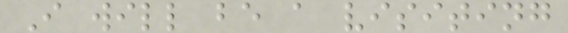I will be a visiting
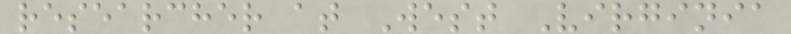researcher at West Virginia
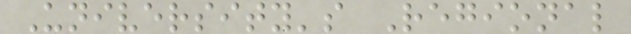University's Regional
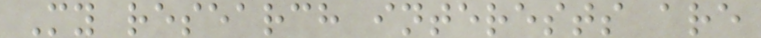My research interests are
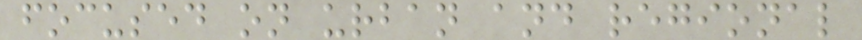focused on urban and regional
